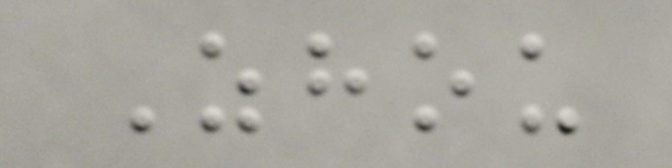Zhou
